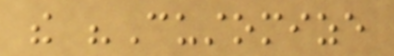the "Customize
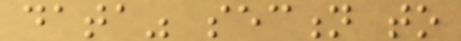data" section to
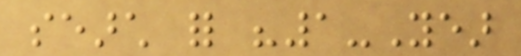search for "1-Year
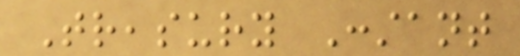Treasury Constant
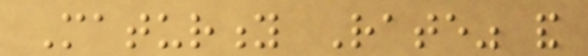Maturity Rate" and
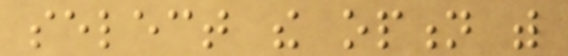select the option with
